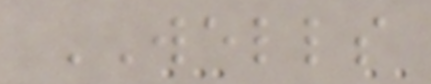WELLS
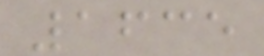1635
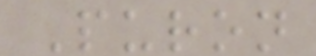Puron
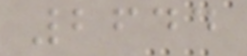2644
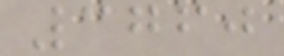3760
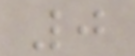0
